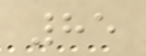85
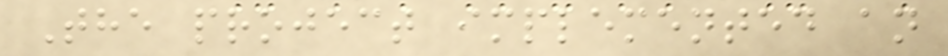The project implemented an
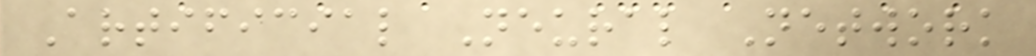Artificial Neural Network
